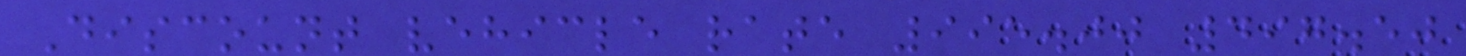Discount vehicle rate 995.00 497.50
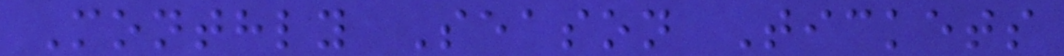Monthly Season Tickets
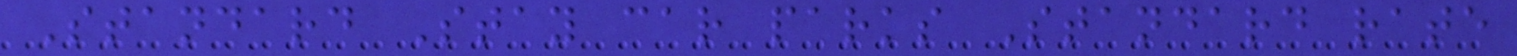Standard Stay car parks Standard rate
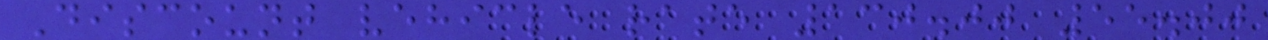Discount vehicle rate 130.00 55.00
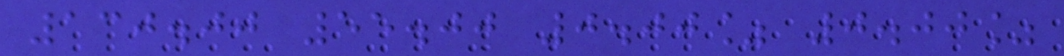130.00 55.00 0.00% 0.00%
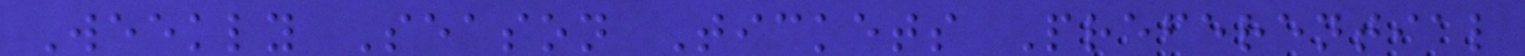Weekly Season Tickets Preferential
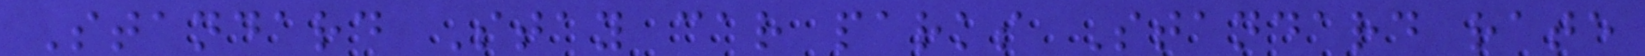Standard Stay car parks Standard rate
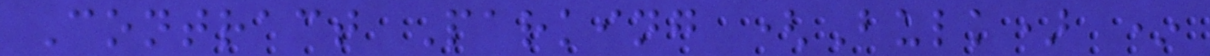Contract Parking (Bulk) *
